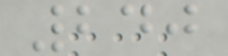240
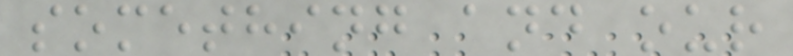something and our
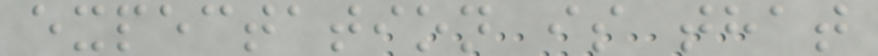expectation is that
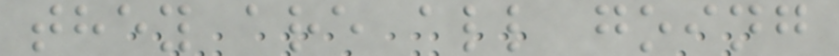they are all going
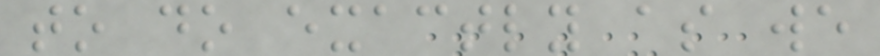to do exactly as we
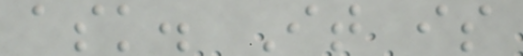ask. It is
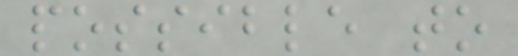possible to
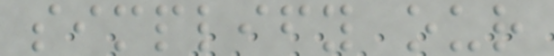simplify our
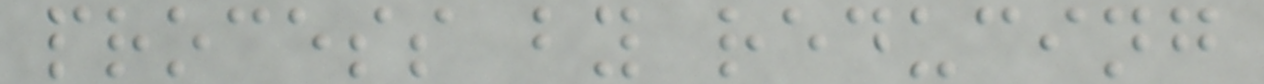process by reducing
